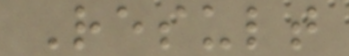Result
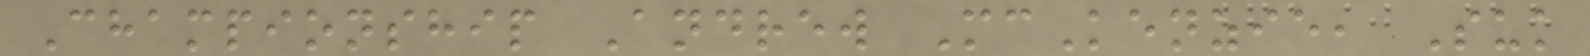Championship Andrew McKenzie, Suk
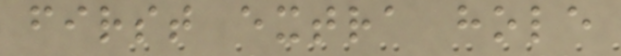first extra hole
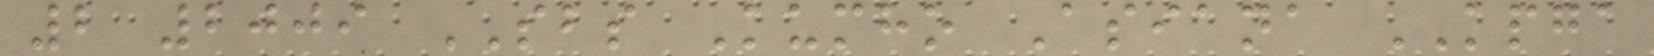2 2009 SBS Kumho Asiana KPGA
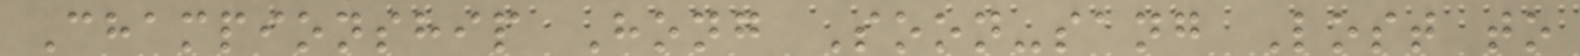Championship Hong Soon-sang Lost to
